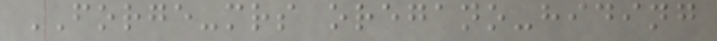FORGE-mrs oregano-hiding
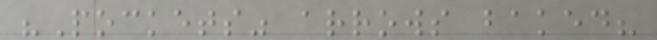"Pockets" arrows baked?
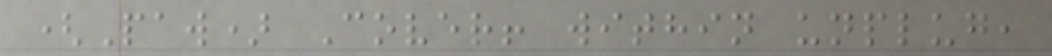(Paw) Cover! within unplug,
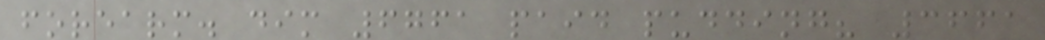forearm. dim 6761 paid pudding? 3661
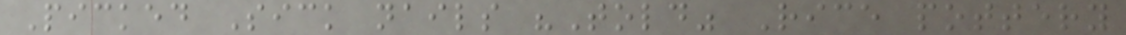Picked Sick nails "Told" Rice pottery
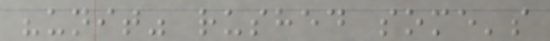"unit" rushed some's
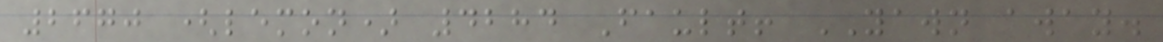2670 (lemon) 4284 Fault! YAWN away.
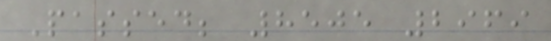Passed; 8505 2969
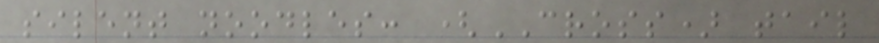silent noodles: (CROSS) tail
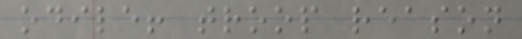odile! troop reason
